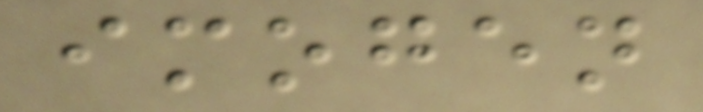imogen
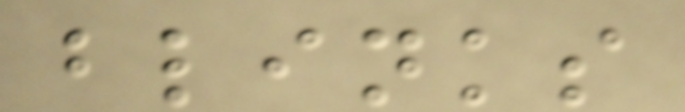blinks
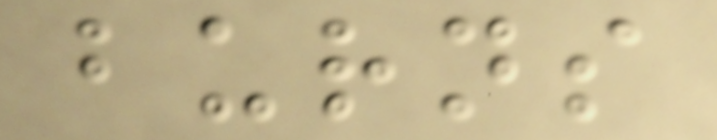burns
